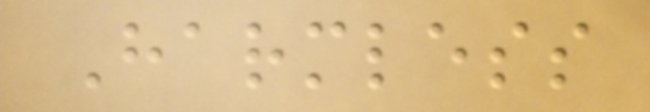Harmless
